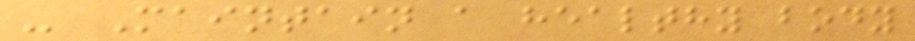- Maintain a healthy body
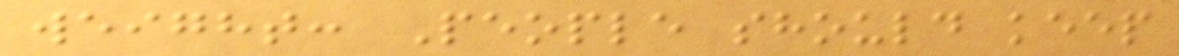weight: People should keep
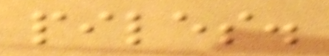piles.
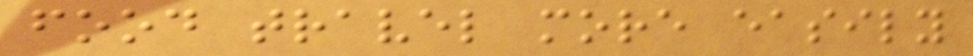food travel more easily
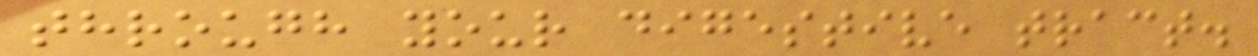through your digestive tract.
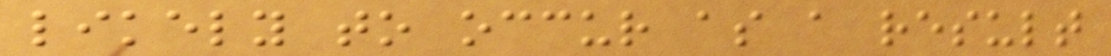likely to occur as a result
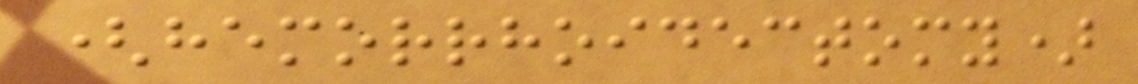(hemorrhoidectomy)
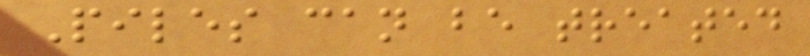Piles can be treated
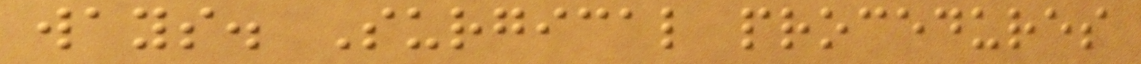ways. Surgical procedures
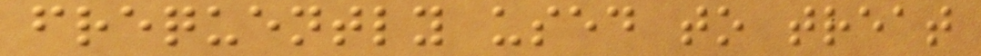frequently used to treat
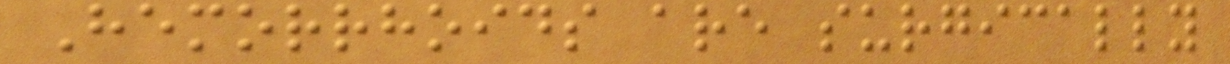Hemorrhoids are surgically
